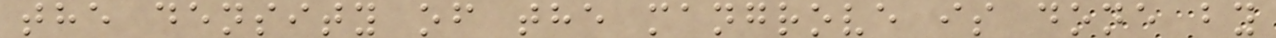the density of the mangrove is done by
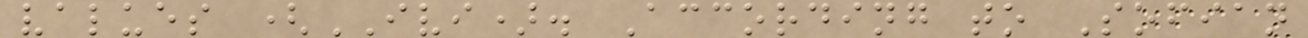values (IVI). According to Sofian
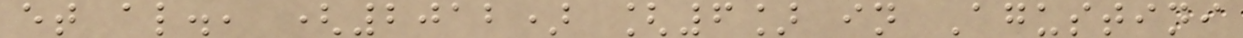et al., (2012) [6] in Agustini
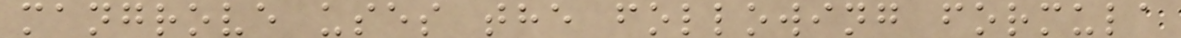mangrove uses the following formula
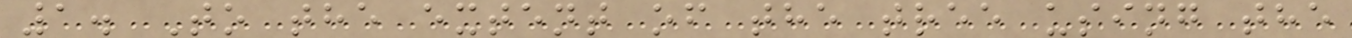1. To the extent of the tree using the
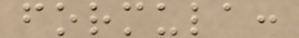formula:
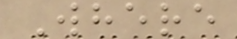Where
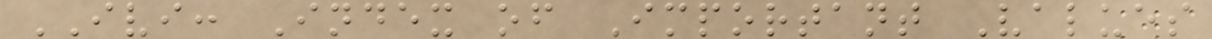IVI: Index of Important Values
